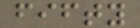fifty
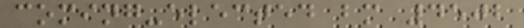coming-elected bm 4502
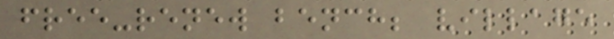free-renew bench; village
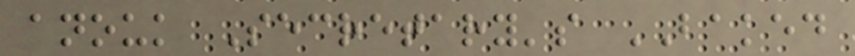anouk Secretary's BAKED
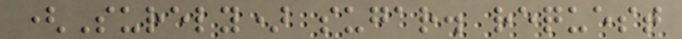(Surely) sugar. request
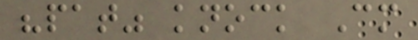"pat" knock Cm
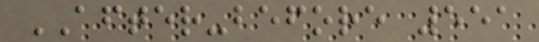AFTER-before 551
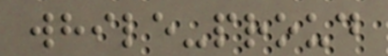while-proud
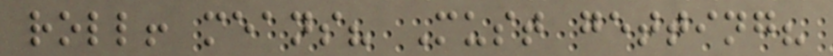roll! means? Must getting?
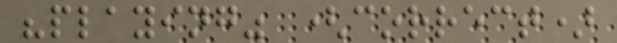"playing" (correct)
